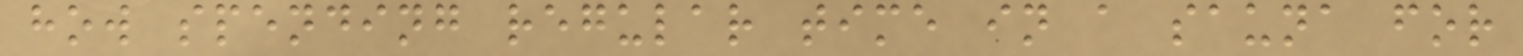how spending regular time in a sauna for
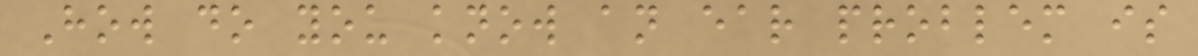How do you know an ear problem is
